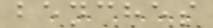benches
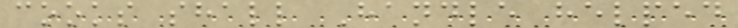cooks shall Handle helped
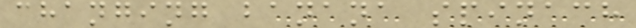changing banana spinach
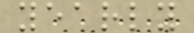yearly
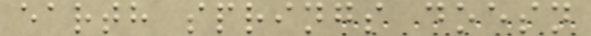earth springs doesn
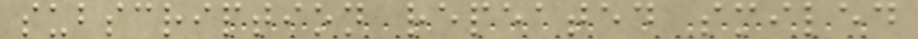subscription repeated smiled
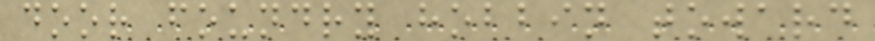door foundry hobbin toward
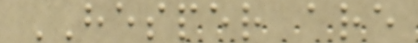HESPER are
